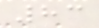83
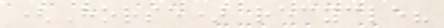(Horse) recycle?
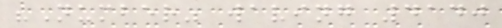"Number" waving 4140
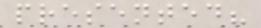presented?
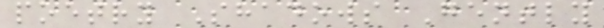poetry Shadows Gently
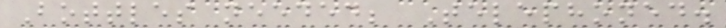Bottles needed; Telephoned.
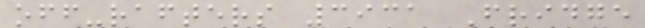off-rafters 3931 Fridge
